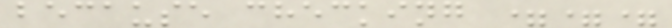because checking ===
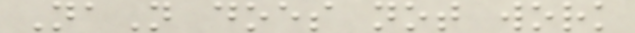NaN does not work
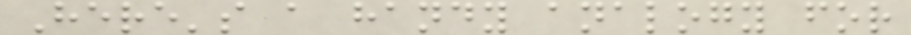Here's a handy analogy for
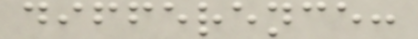difference:
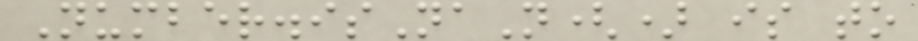Number.isNaN() is to
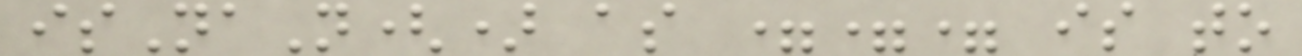isNaN() as === is to
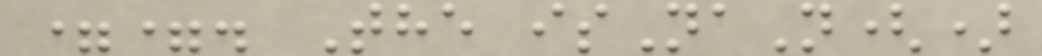==. The isNaN()
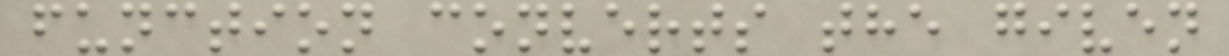function converts the given
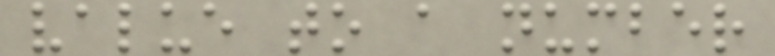value to a number
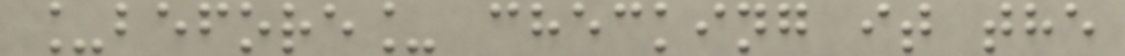_before_ checking it the
